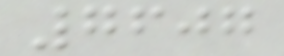7607
